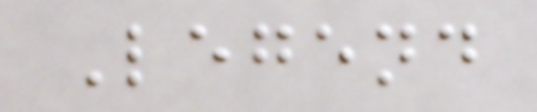Legend
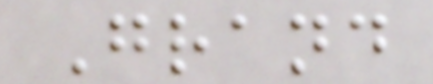Grand
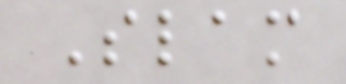Slam
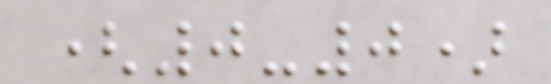(0-0)
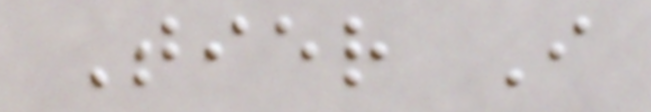Tier I
